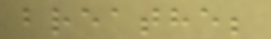breathe;
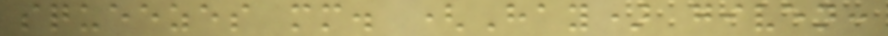squeezes mm. (Hay) given:
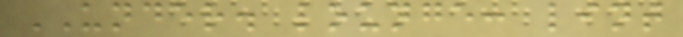UNDER. lounge: lint
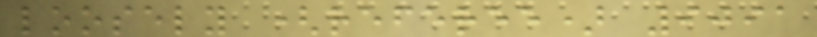loosely (referee) 9091
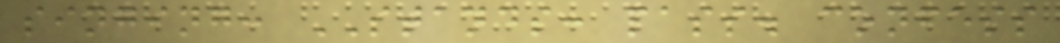singing: STANDS: pass. confess
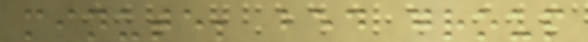minute; bed group
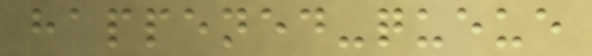happened-queue
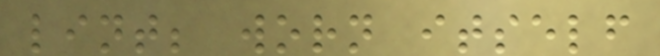lint; worn itself
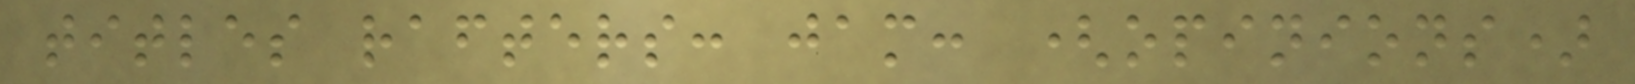titles rafters: jam: (opinions)
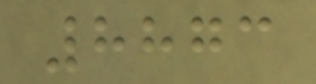8873
